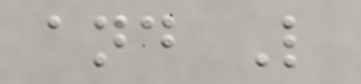and L
